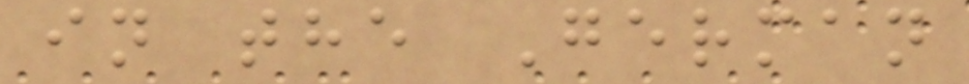in the German
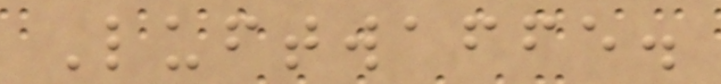Luftwaffe.
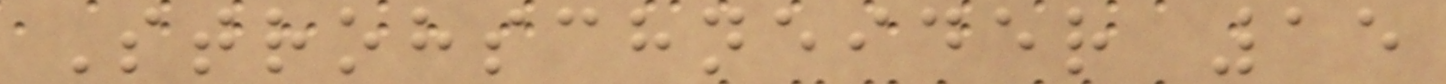Strohschneider 15
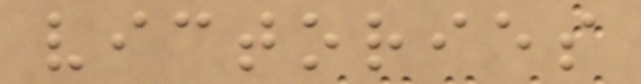victories
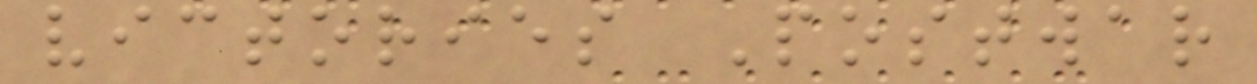victories Postwar
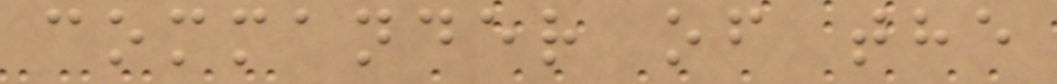commander of the
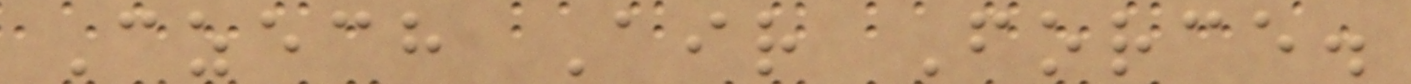Czech Air Force.
